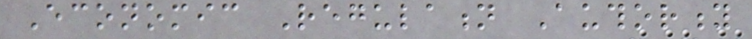Economic Regulation Authority
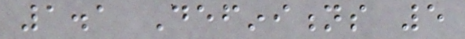1.1 Definitions 5
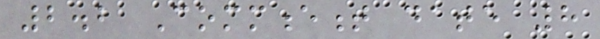2.2 Commencement date 8
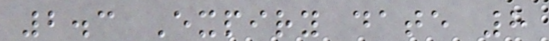2.3 Expiry date 8
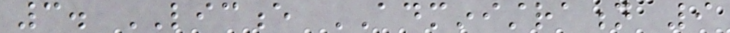3. LICENCE ADMINISTRATION 9
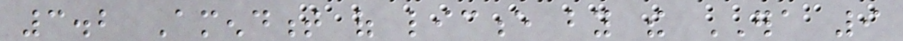3.2 Amendment of licence by the ERA 9
